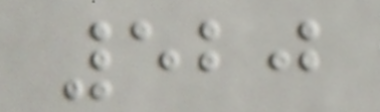520
